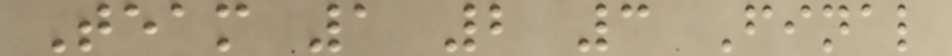Team 1 2 3 Final
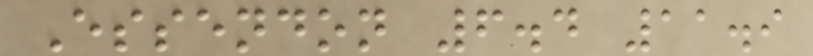Essendon 6.4 11.9
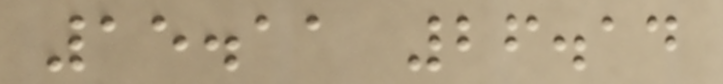15.11 26.14
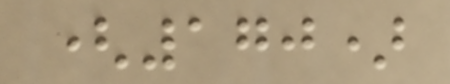(170)
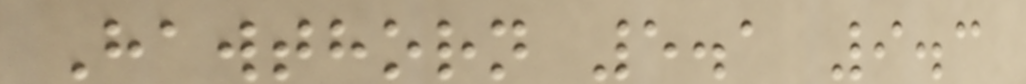Hawthorn 5.1 9.3
